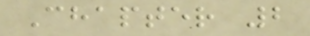Chapter 2
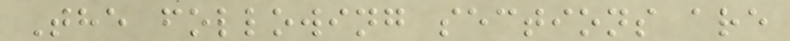The following sections are
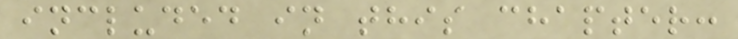included in this chapter:
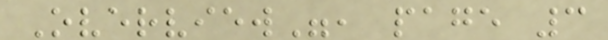Overview", page 3
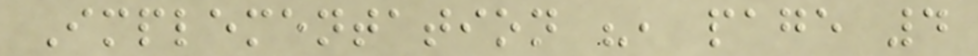Implementation ", page 4
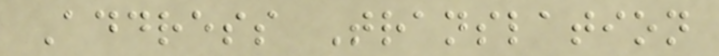Address Translation
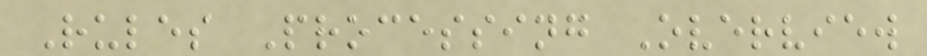Rules Processing Overview
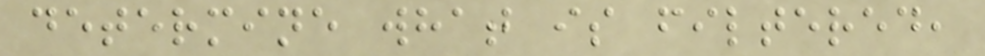determine what is filtered,
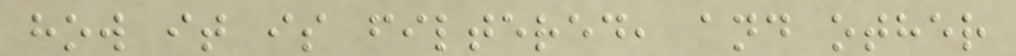how it is filtered, and other
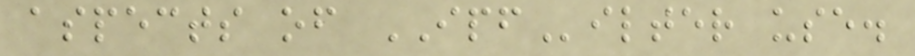aspects of IPFilter use.
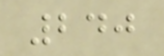240
